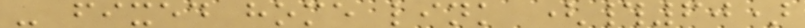- fixed home link (#60)
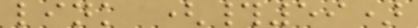link (#59)
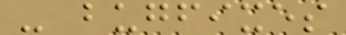- bugfixes
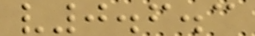v0.6.3
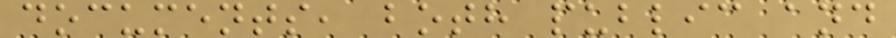documents, both public and
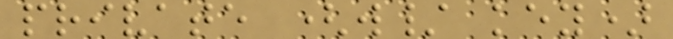private (w/ key)
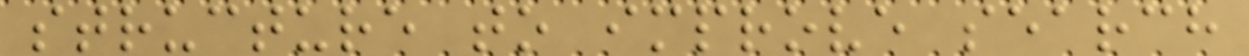structure to improve search
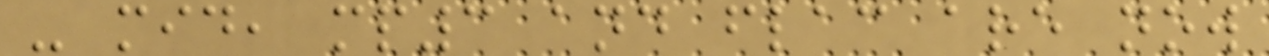- mid, mp3 and flac are now
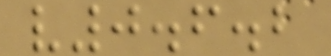v0.6.2
